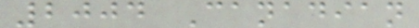2004 Canadian
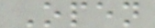Open
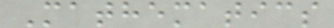Mathematics
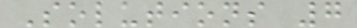Solutions 7
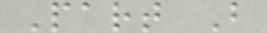Part B
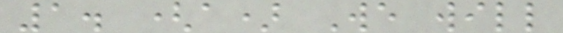1. (a) We will
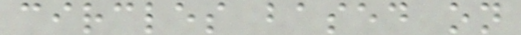circles based on
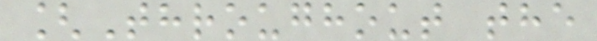[Throughout the
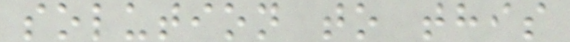solution to this
